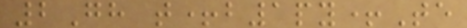2Gh t+b1py+Te
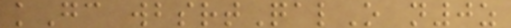kGc wbsrtQalO n0z
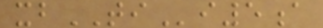xbTIi5a
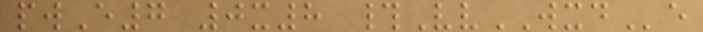pwE7 0x8 #VvWXDe
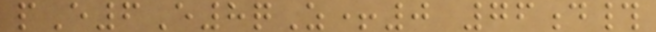pE6E8qZ+0 76d#
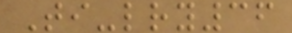Ti-lry36
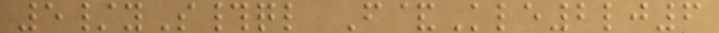5/yS#ql F&Kle2lj6
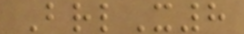BrlX8
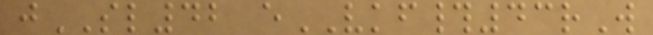jSL42 eVKF#43rW
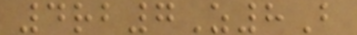4rb7Z8B
